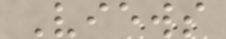Views
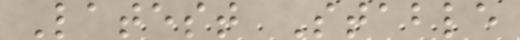Latest Stable
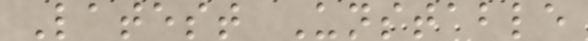Latest Unstable
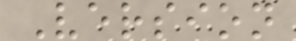Version
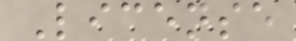License
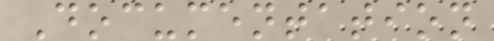Documentation
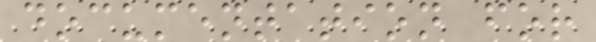documentation for
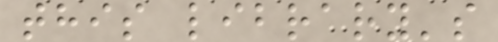this library's
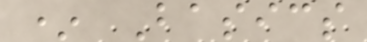* Basics
